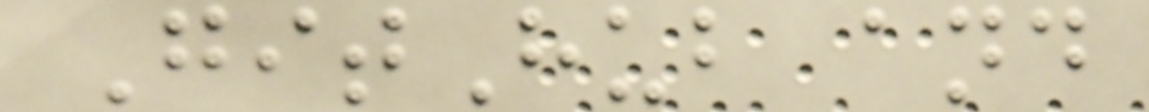GitHub and
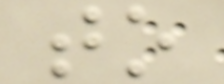to
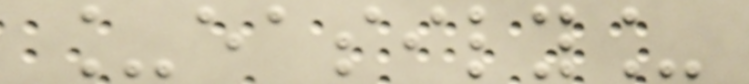_easily_
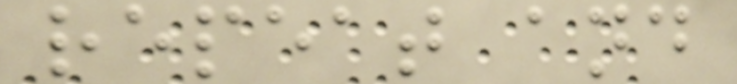repeat and
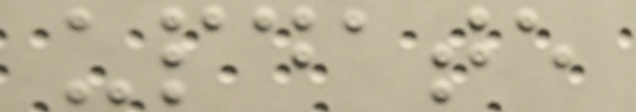update
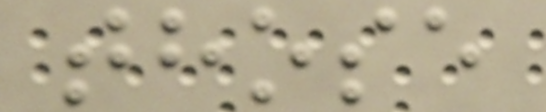those
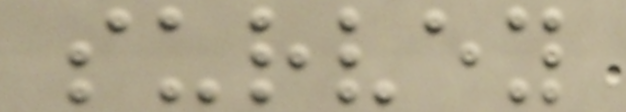survey
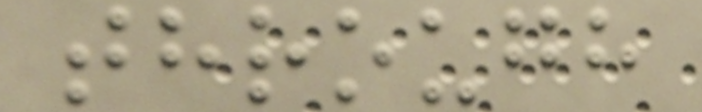through
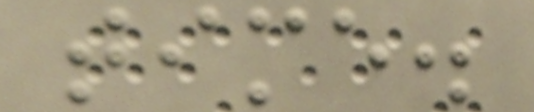time.
